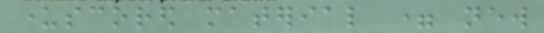underscored material = new
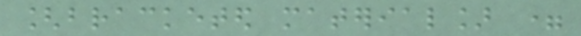[bracketed material] =
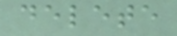delete
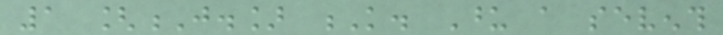1 [J.] K. Upon a seventh
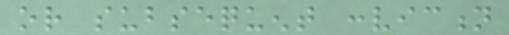or subsequent conviction
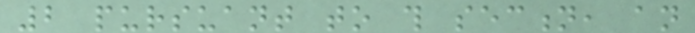2 pursuant to this section, an
